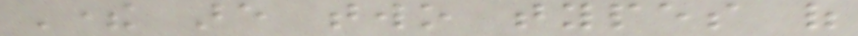There are two types of
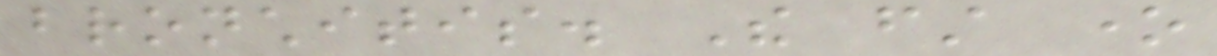bronchitis. The first one
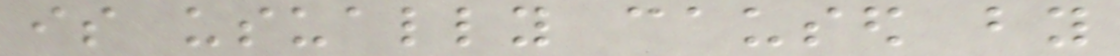is usually caused by
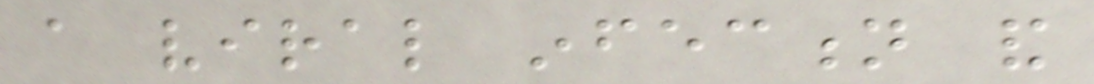a viral infection and
